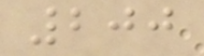200
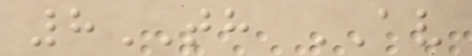8TH AV
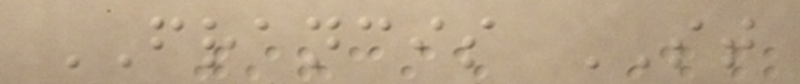FRANCIS ST
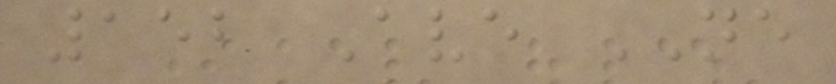152 Ave NE
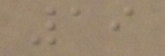19
